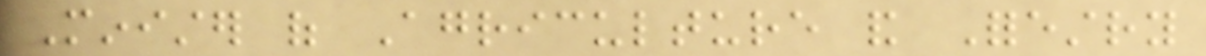Minister of Agriculture and Forestry
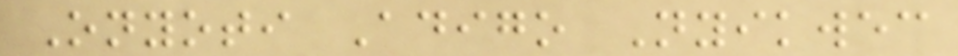Onyoti Adigo Nyikwec
